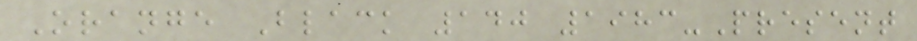Orange Black 140 1983-Present
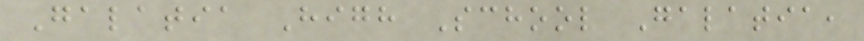Galatia High School Galatia,
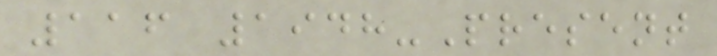116 1948-Present
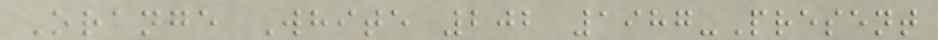Orange White 202 1987-Present
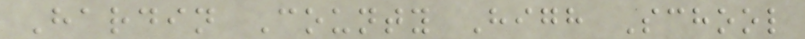Hardin County High School
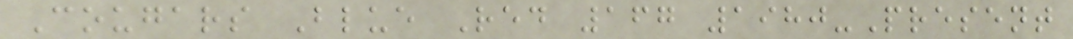Cougars Blue Red 167 1980-Present
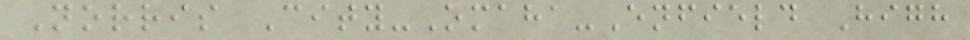Norris City-Omaha-Enfield High
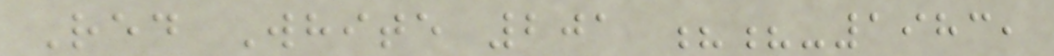Red White 201 ??-1983,
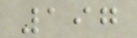197
